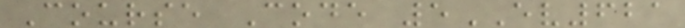Course Code 5EV621
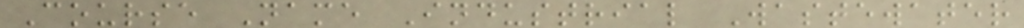Course Name Industrial Wastewater
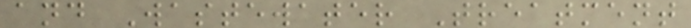and Wastewater Treatment
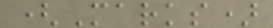(Marks)
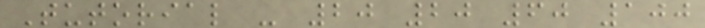Tutorial - 20 20 60 100
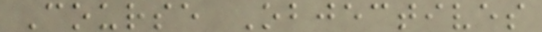Course Objectives
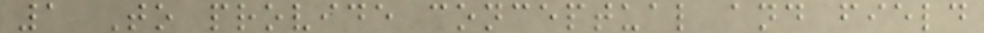1 To provide conceptual and field
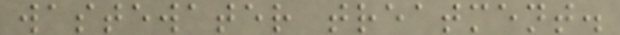wastewater treatment.
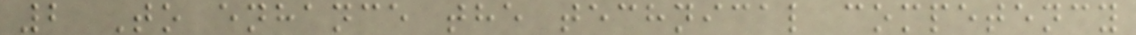2 To enhance the technical competency
